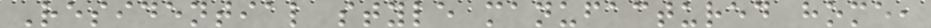Residential style manufactured home,
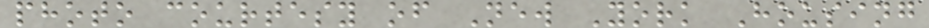photo courtesy of New York Housing
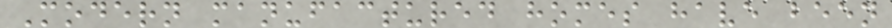Modern manufactured homes have been
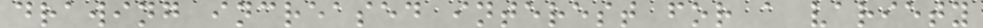drawing increased interest for a variety
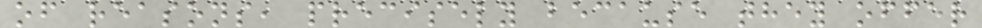of reasons, precisely because they offer
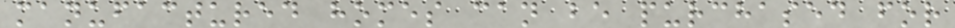manufactured homes can be purchased for
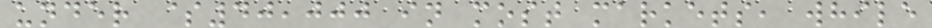under $40,000 in most markets, while
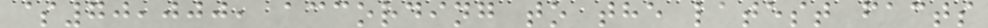$70,000, according to the latest facts
